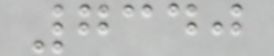7340
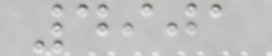4901
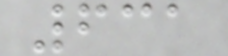631
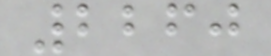2260
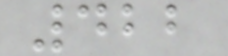422
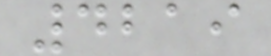4219
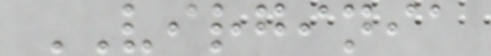VIRGINIA
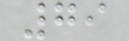79
